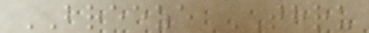BREEZE THRU
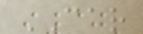CAR
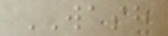WASH
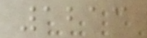1213
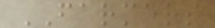FARMERS
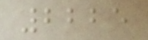2225
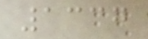1337
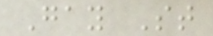Gay St
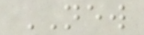NEW
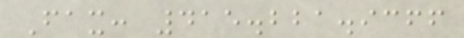Fax: 415.221.9366
